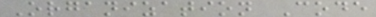Organization Code
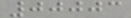00003
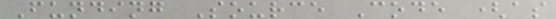Funding Source Code (as
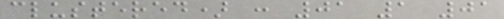clustered) : 01 1 01
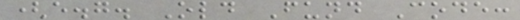(e.g. Old Fund Code:
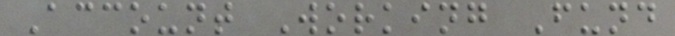Account Working Fund
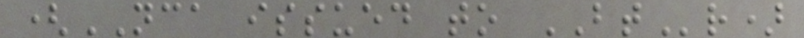(NCA issued to BTr)
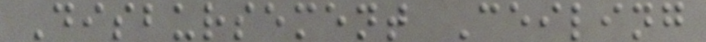Disbursement Ceiling
